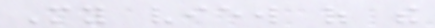My view of the
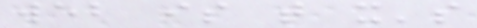web is that it's
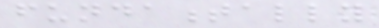fundamentally
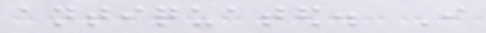antiquated. I
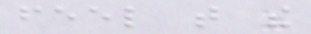feel that the
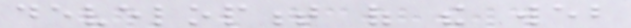development of the web
